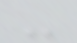-
